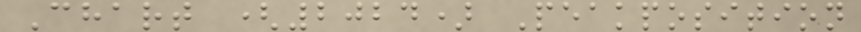Chart (2024) Peakposition
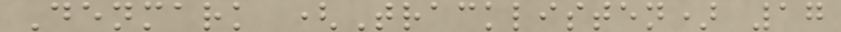Denmark (Tracklisten) 17
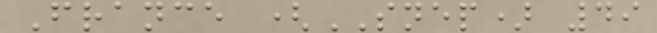France (SNEP) 49
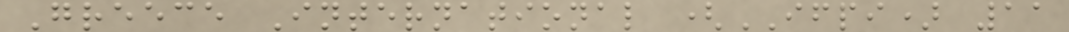Greece International (IFPI) 11
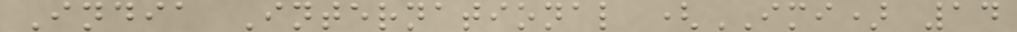India International (IMI) 14
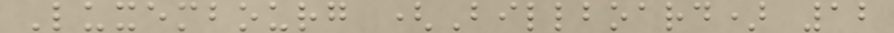Luxembourg (Billboard) 12
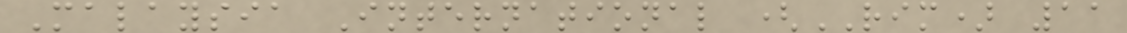Malaysia International (RIM) 11
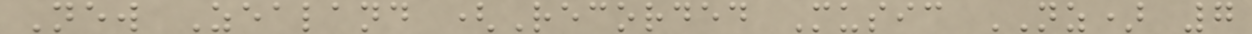New Zealand (Recorded Music NZ) 7
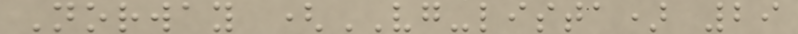Norway (VG-lista) 29
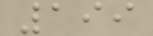199
